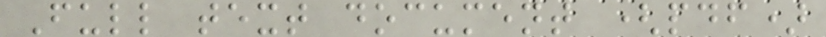Full text document (pdf)
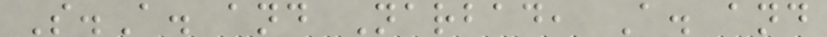S.A. and Narbad, A. and
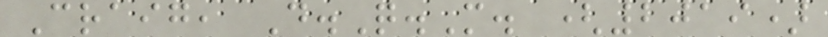Craig, D.Q.M. (2019)
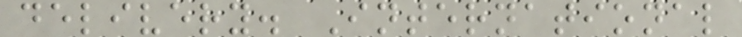delivery. International
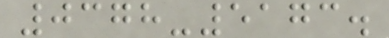0378-5173.
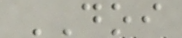DOI
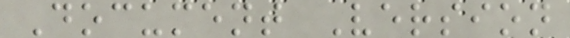Document Version
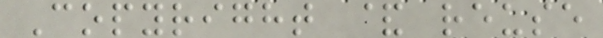Copyright & reuse
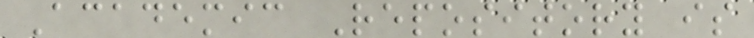Academic Repository is
